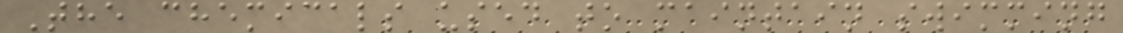The chemicals used to maintain swimming
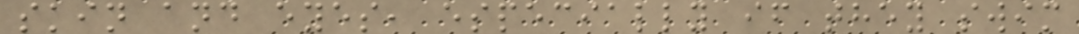skin and eyes, especially if they swim
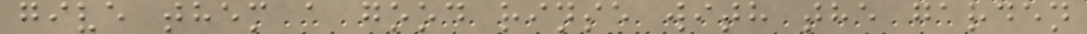give them a good rinse with the garden
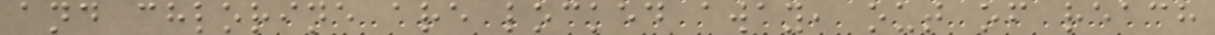and chlorine are locked away, out of reach
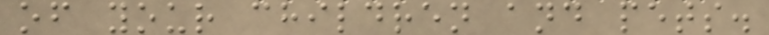of your children and pets.
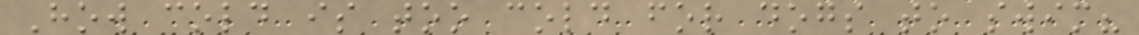How cold is too cold for dogs to swim?
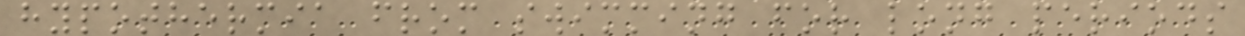hypothermia from swimming for long periods
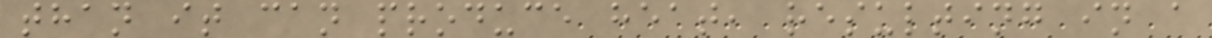than it can produce heat, resulting in a
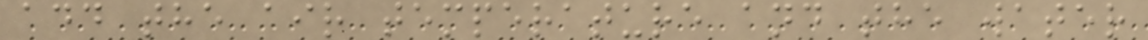add the air temperature and the water
